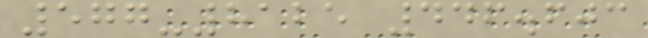577-8125 446.603
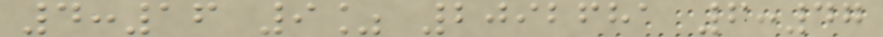4:16 9% 2092681 6:47
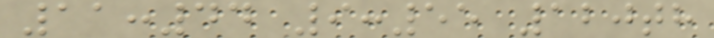11:44 9:55 120th
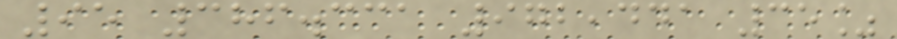95 386.331 972,441 35%
